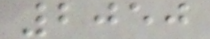2050
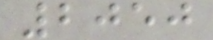2050
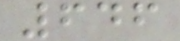646
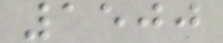1500
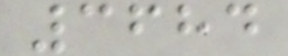3684
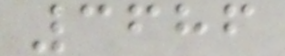3686
